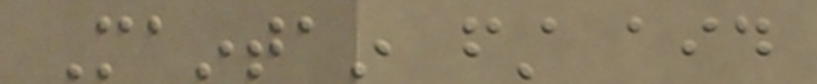Maintain first aid
